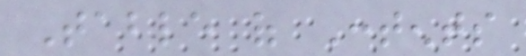Table of Contents
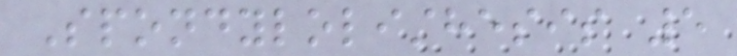Spondylolisthesis 5
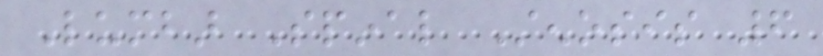Lumbar Spinal Stenosis 6
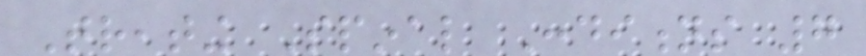Treating Spinal Conditions 7
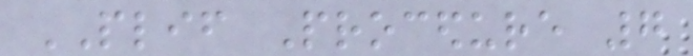PLIF Procedure 7
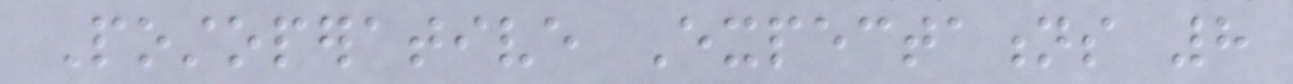Postoperative Expectations 8
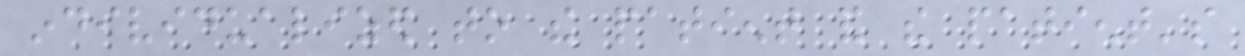individualized to the patient and the patient's
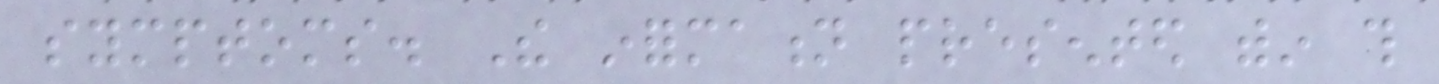symptoms. The information presented within this
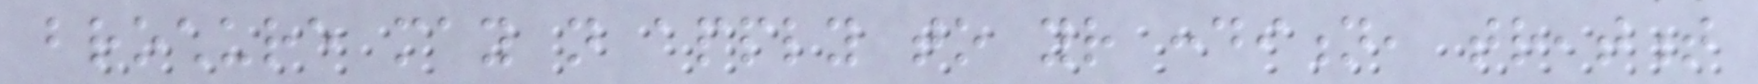brochure may not apply to your condition, treatment
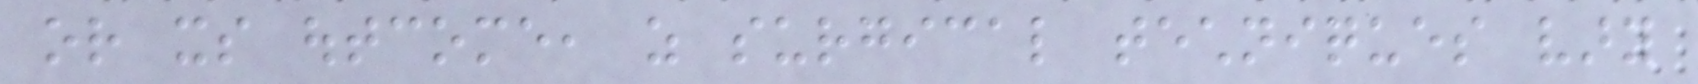or its outcome, as surgical techniques vary
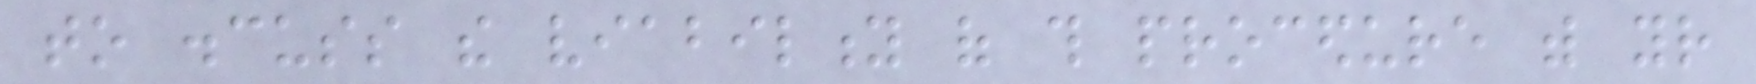to discuss the viability of this procedure with your
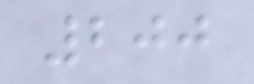200
